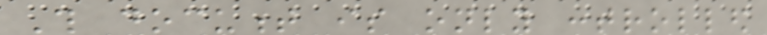This document is only controlled
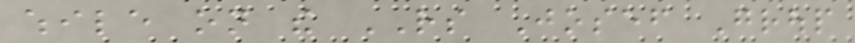while on the RS Josef Group
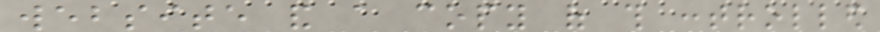website and a copy of this controlled
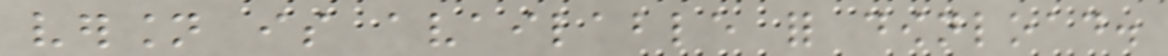version is available for download.
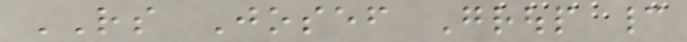RS Josef Group cannot
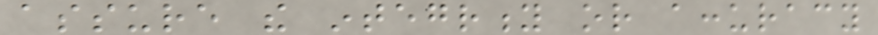assure the integrity or accuracy
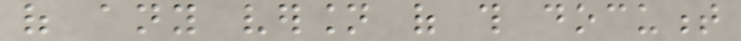of any version of this document
